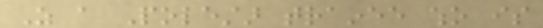As a Polestar trainee who is
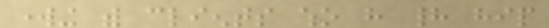working with clients who have had hip
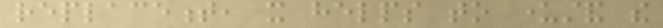replacement, it helps to understand the
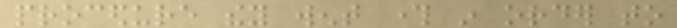procedure they went through in order to
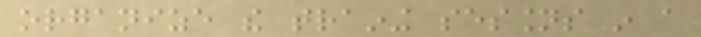organize the training sessions in a
